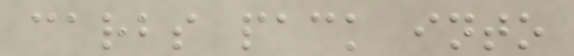carbs pack into
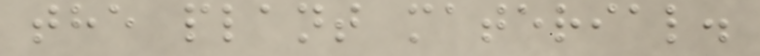the plant material.
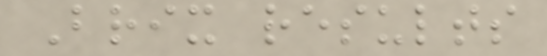Brix results
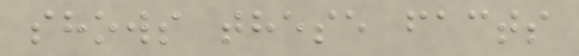shows these facts
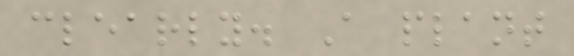clearly. A plant
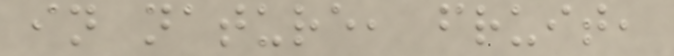in nature, fruit,
